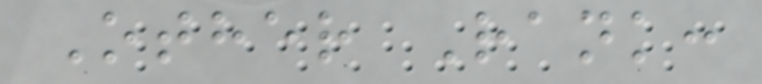Other Rank:
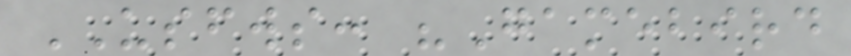USFWS: "Gamebird
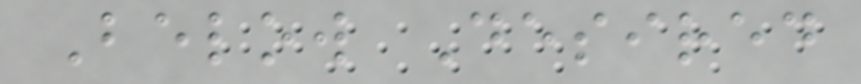Below Desired
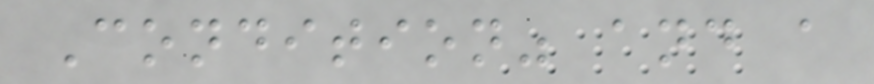Condition" and a
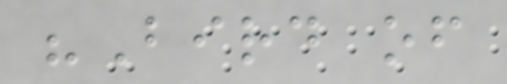"Bird of
